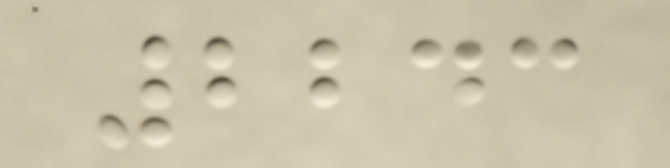2243
